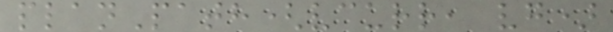planPath(vcurr, vg)
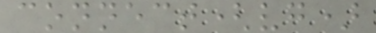connect(vg)
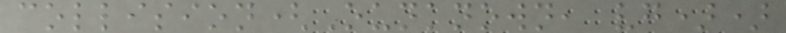collision(Ounknown, vg))
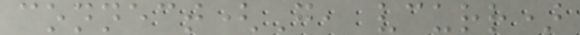connect(G, vcurr)
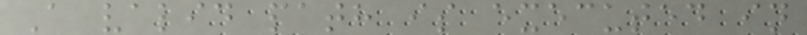A valid path is executed in
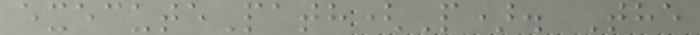executePath(P). The
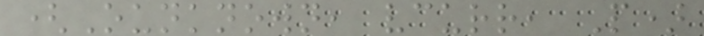(Ounknown, vcurr, P)
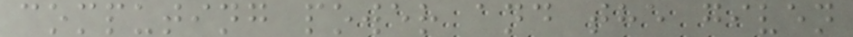computing power and the given
